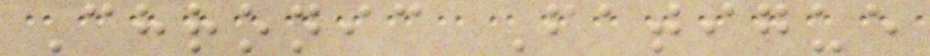Chronic Fatigue
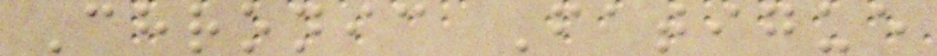Chronic Fatigue
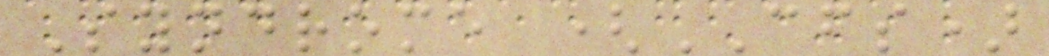Syndrome (CFS)
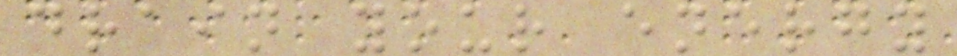drain your energy
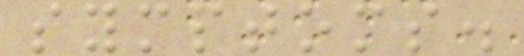symptoms.
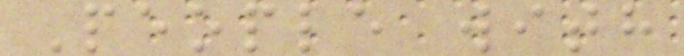People with
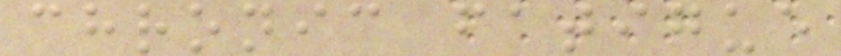chronic fatigue
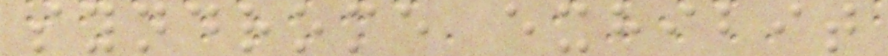syndrome exhibit
